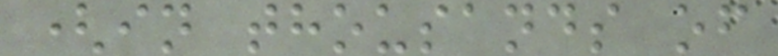(in thousands of
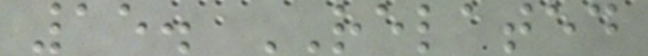15. RELATED
